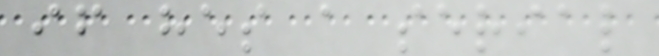if hes a serial
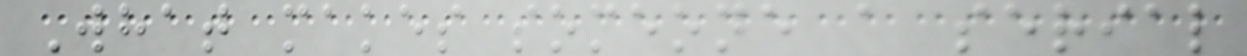What makes someone a serial
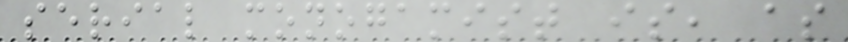serial monogamist is, as
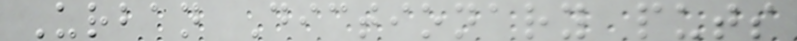Urban Dictionary puts
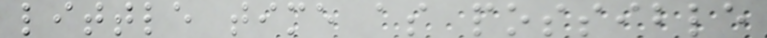little time as possible
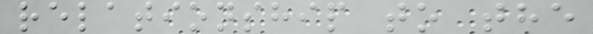relationship to the
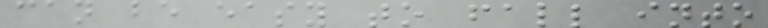can be easy to fall into
